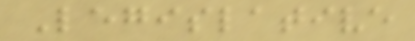Legislative
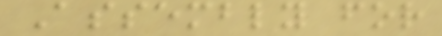Assembly for
